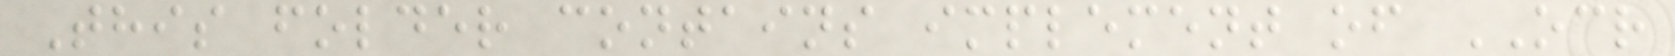This folder contains implement of OCR
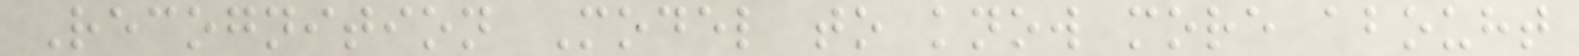Recognition Model to know more abouht
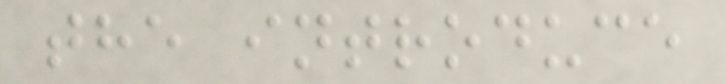the introduce
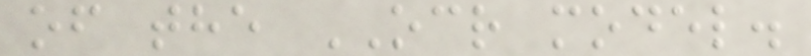of the OCR model.
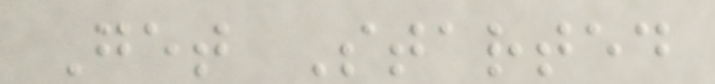Get Started
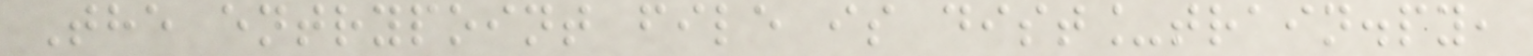The entrypoint file is dist_train.py,
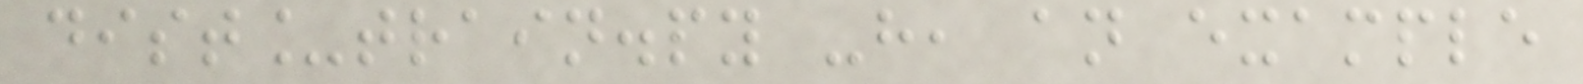dist_train.py -h, an example
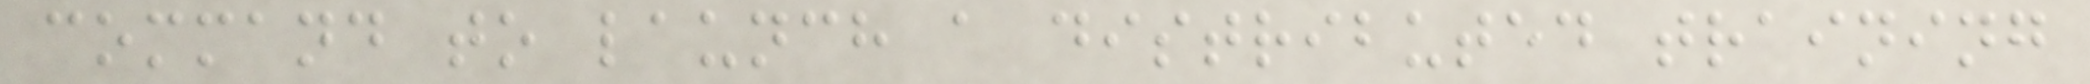command to launch a distributed training
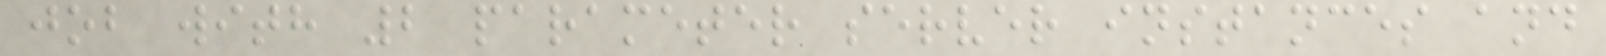job with 2 parameter server instances and
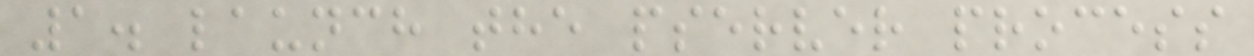1. launch the pserver process
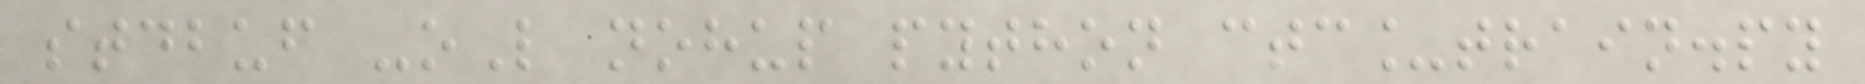stdbuf -oL nohup python ctc_train.py
